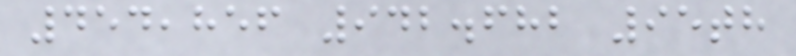454,856 942.682 95th
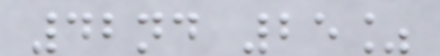42nd 25%
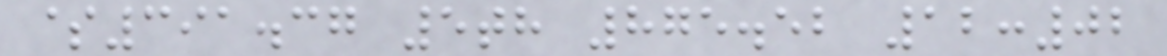$391.37 5th 875.52 12:02
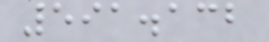591.132
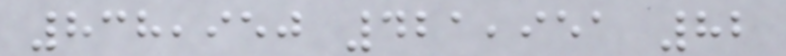838,950 421,951 82
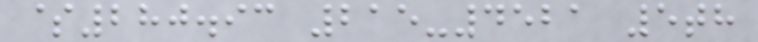$280.93 215-4521 5th
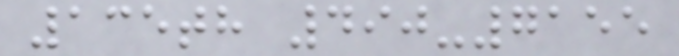135th 490-7155
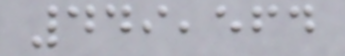449,564
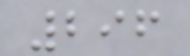296
